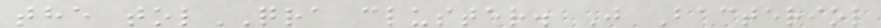the tolQRA cluster. J Bacteriol
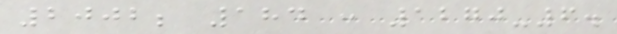2002; 184 : 1270-6.
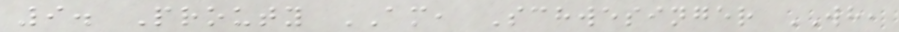9. Prouty AM, Schwesinger WH,
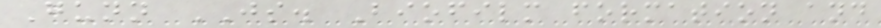Gunn JS. Biofilm formation and
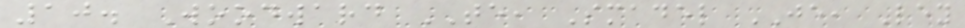10. Woodward TE, Smadel JE, Ley
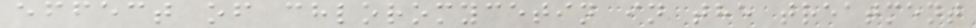effect of chloromycetin in the treatment
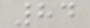84
